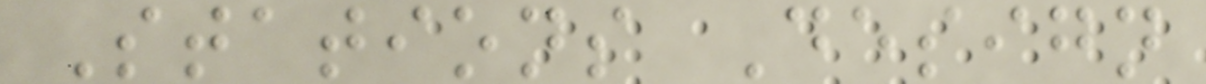Stations Design
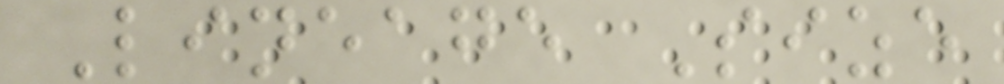Lineage Size
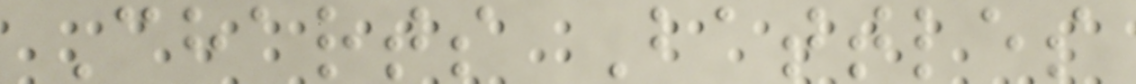Charts Battles
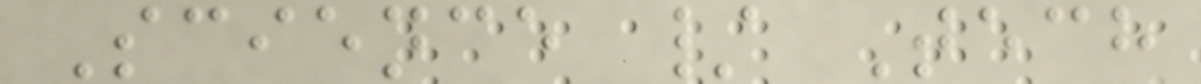Science / Tech
